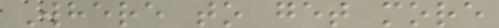Where to get more
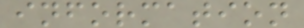information
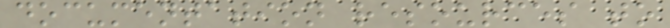documentation resources to
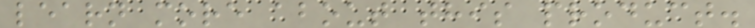learn more about this product.
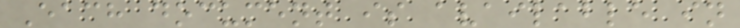Each document is available in
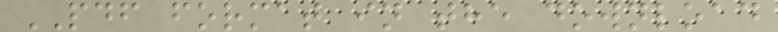PDF format in the download
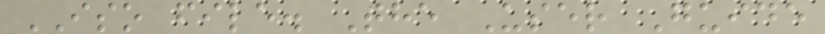ISO file. The User Guide
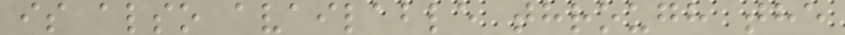is also available through the
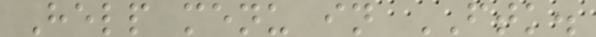Help menu in FTK.
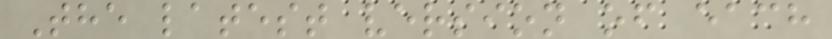The latest version of each
